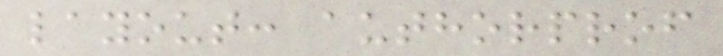layout: authorprof
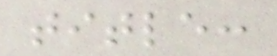title:
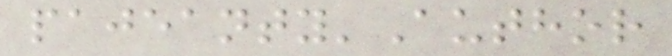pajeanty'Author
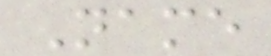Name
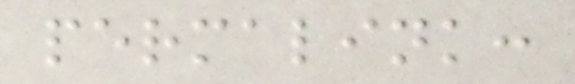permalink:
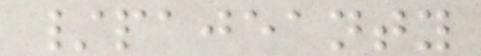/pajeanty
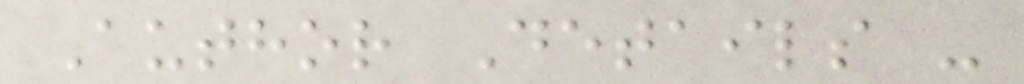Author Details -
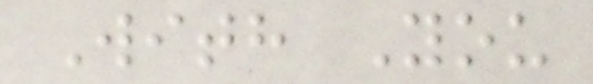With You
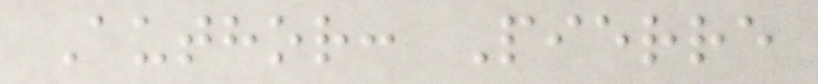Author: Pierre
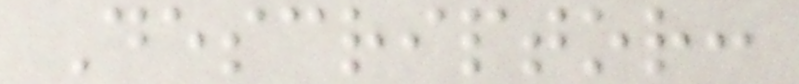Descriptor:
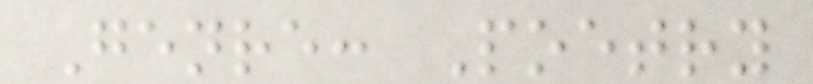Genre: Poetry
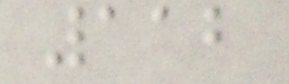112
